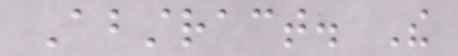Abstract. The
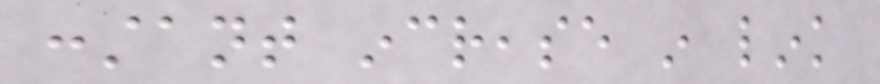constant increase in link
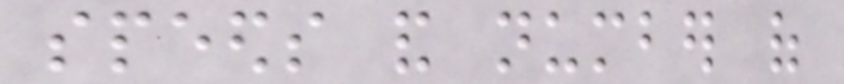speeds and number of
